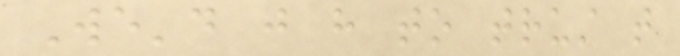We'd just have to trust that
